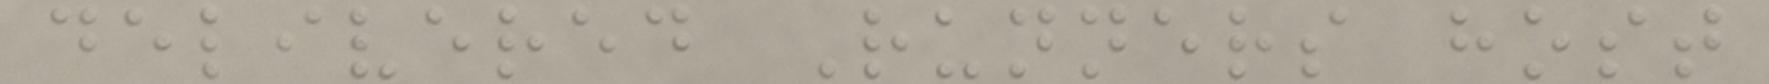delivered Runners host
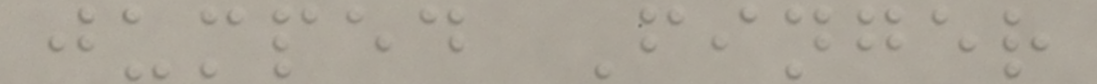jumped Finger
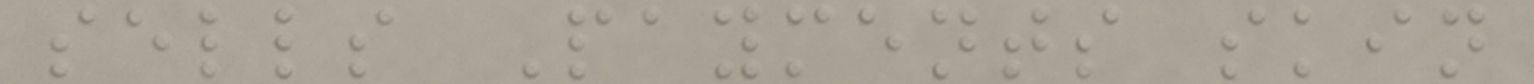sells Payments skin
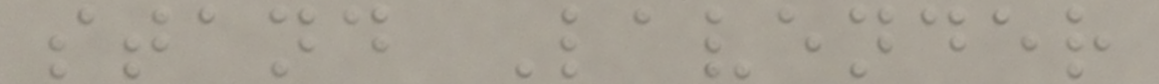stand Lavender
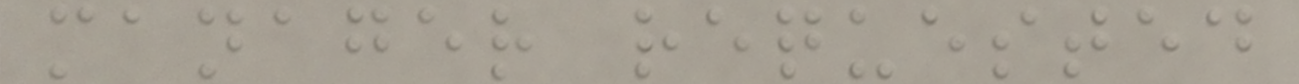manager requested
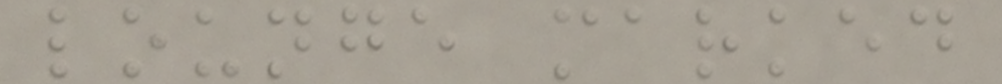lounge marked
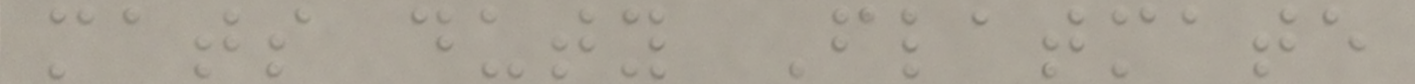mats duty Flatmate
